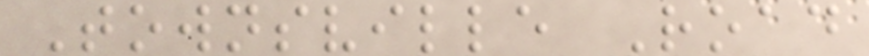Townsville Road
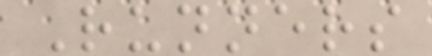Runners
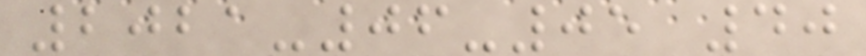2021-06-05 40
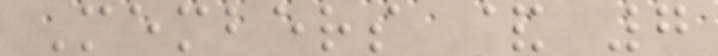Members & 7
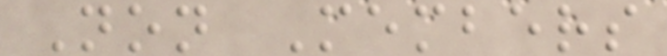Non Members
